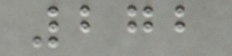272
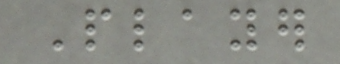Player
